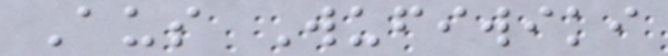Aus Wufiwiki
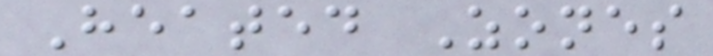Heated Zones
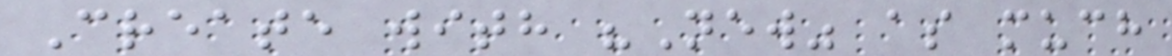Create with "New" as much
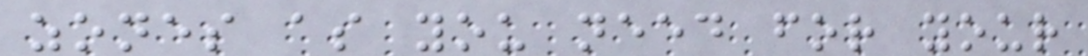zones as you need for your
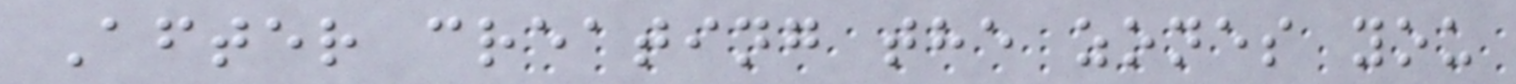After creating the zones you
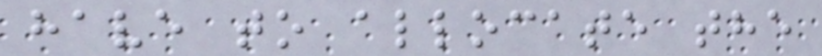have to allocate the
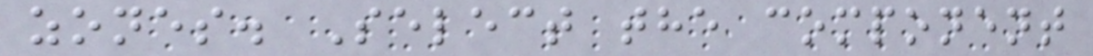zones. Select the component
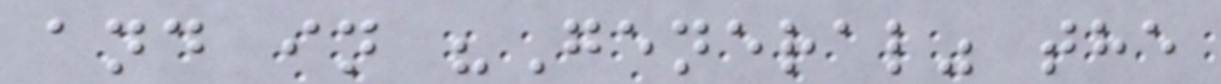and in "General" the
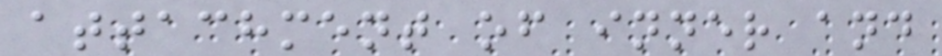attachment of inner and
